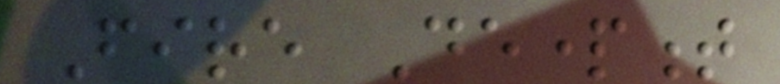Fire Department
